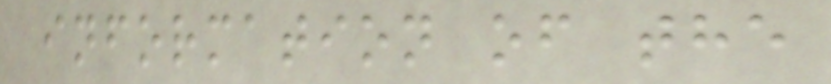information of the
